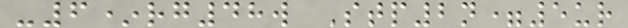-6*rg48w Stp2n=5ur
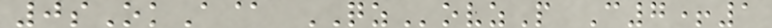0sOkA@ QZovzP C7+1
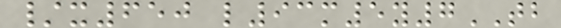/x650 l93m5y7TB
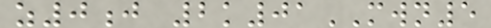z0j 2k01MWN5
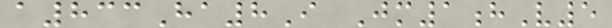a833Ha8I Jm1hV5
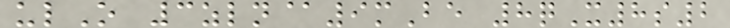ulO 3zln@9mBe 8qX8s2
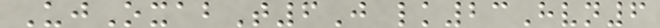UjOxabT6J lk23Hvn6
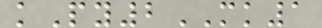kPy2MK1
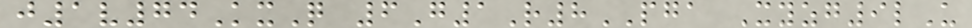j1v74KxQ 6G1R8PGA Xyzg9lU
